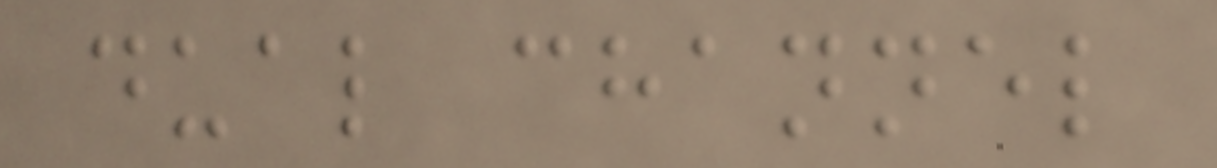dual channel
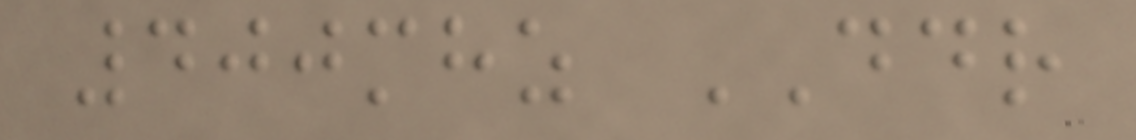400mhz DDR
